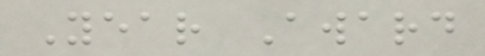Year Award
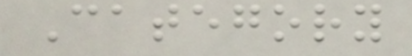Category
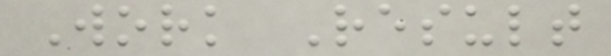Work Result
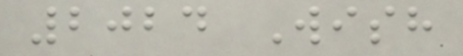2024 Wish
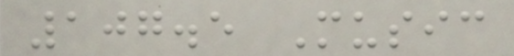107.5 Music
